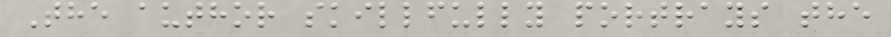The author skillfully portrays the
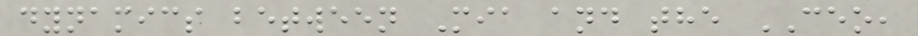dynamics between Mia and the CEO,
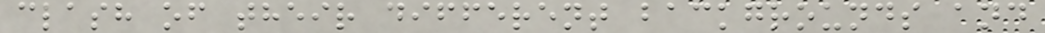clash of their different backgrounds and
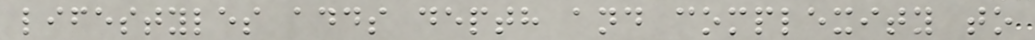lifestyles adds depth and complexity to
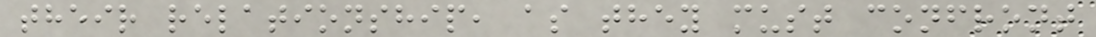their relationship, as they must confront
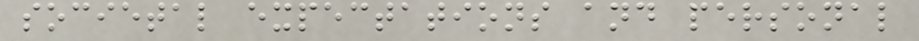societal expectations and personal
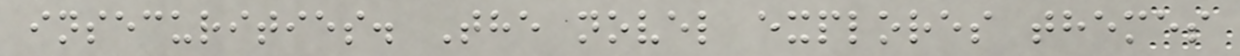insecurities. The novel explores themes
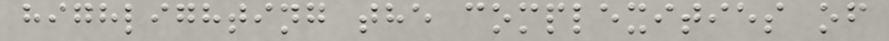highlighting the complexities of
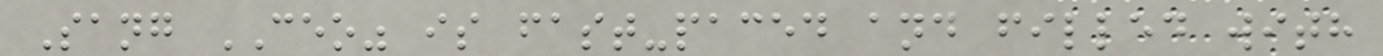Sang CEO" is fast-paced and filled with
